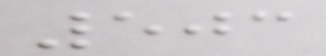503
